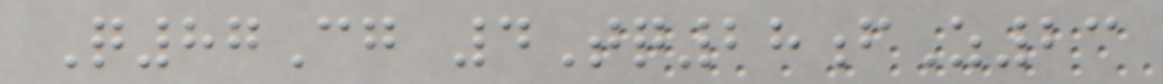Q87Cg 4Tq28fZ23
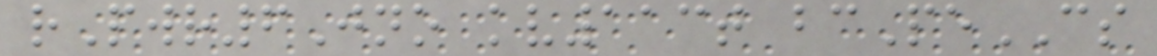rPwr6Jno kv113t bcPeCS
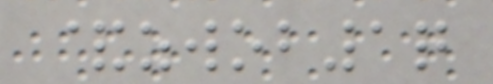&zwob1q
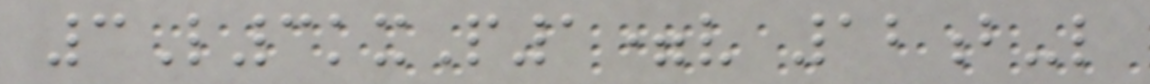3L3kxP1=v 12b-l
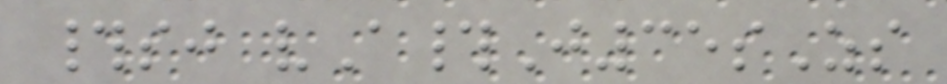#sj vA#J35sZs
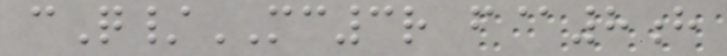cQ/MC3r f@8h
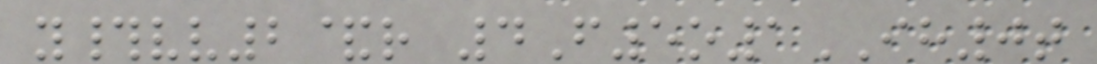y#vv2&r 4F5o1IH0t
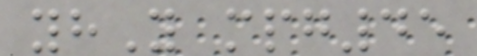yhY mpg45
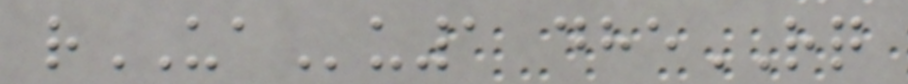rUAu1 dheRQ
